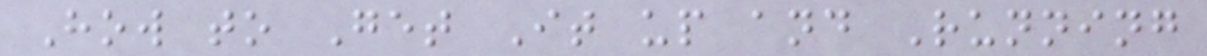How to Get It up and Running
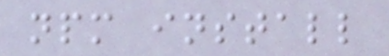npm install
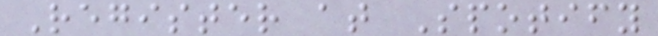Register at Spotify
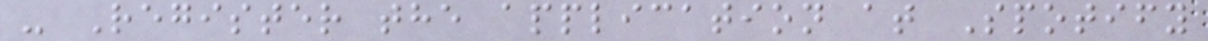- Register the application at Spotify
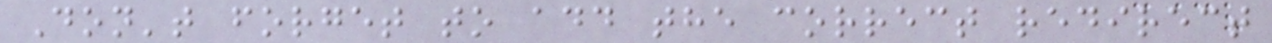Don't forget to add the correct redirect
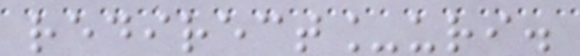redirect_uri.
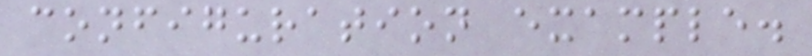configuration example.
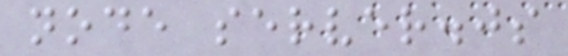node server.js
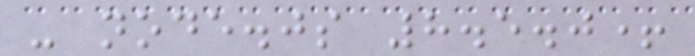- node.js 8.5.0+
